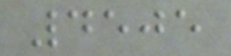4505
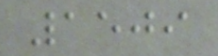1509
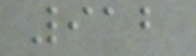912
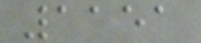1151
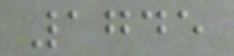1745
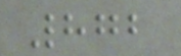872
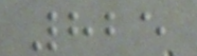825
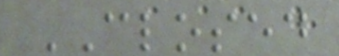CLOSED
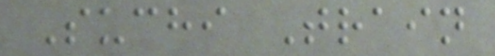Suchi Train
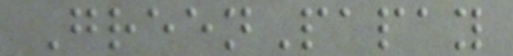GreenPapay
